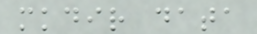mkdir data
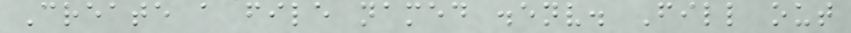Create a file named .env. Fill out
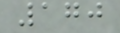170
